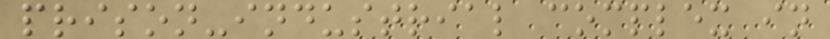prison-industrial complex in
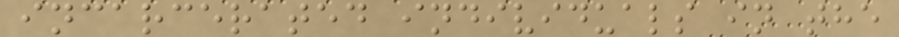incarcerated individuals in the
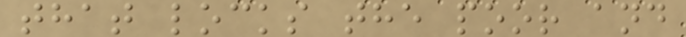that locks the poor and
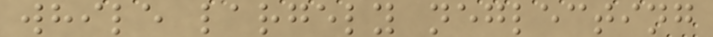while largely neglecting
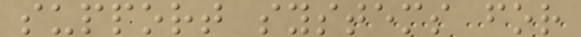support systems for
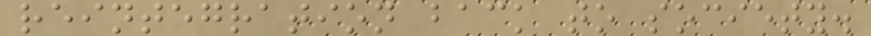reintegration back to society.
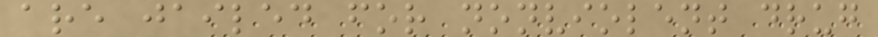are jailed for nonviolent drug
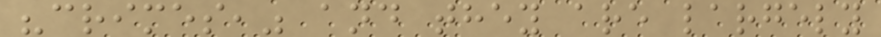"crimes," and they are largely
